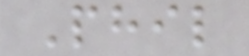Phil
